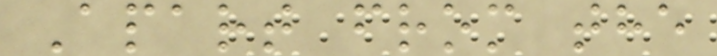Apart from the
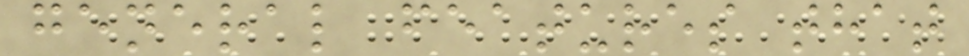general features that
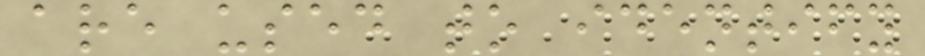are used to identify
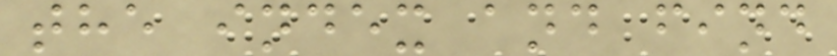the index and find
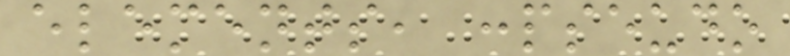elements, :pseudo
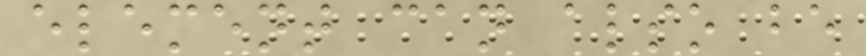element can also be
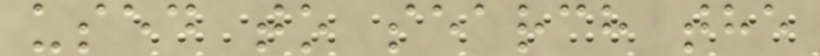used to search the
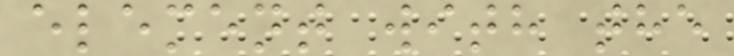element with the
